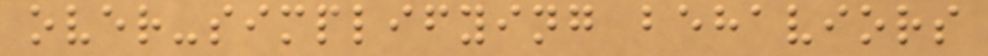over-simplifying behaviors
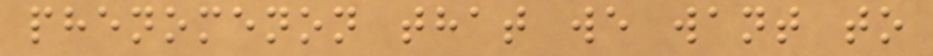phenomenon that we want to
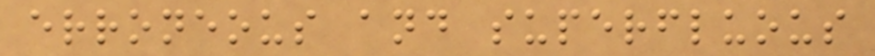erroneous and superfluous
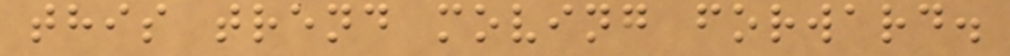this trend moving forward.
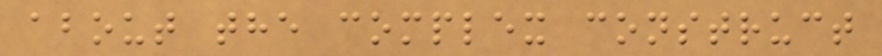about the complex construct
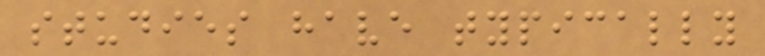studies have typically
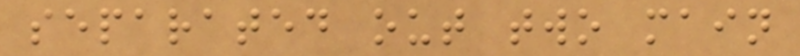separated out two main
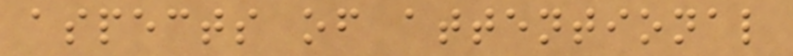aspects of attentional
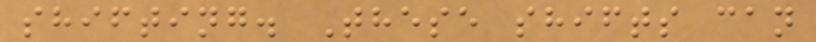shifting. These shifts can
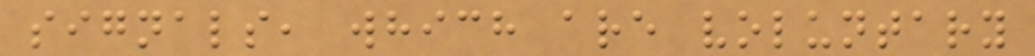signals, which are voluntary
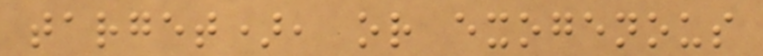target), or exogenous
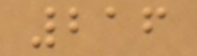216
